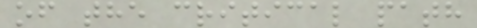of the critical path
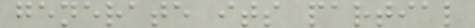generate its partial
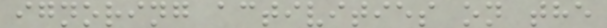ignoring activities on the
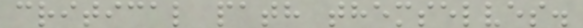critical path themselves.
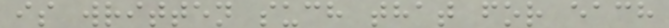is written such that for each
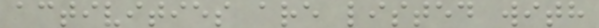activities are listed with
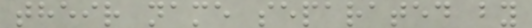their name separated by
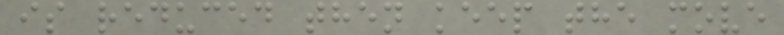is reduced then keep the move
